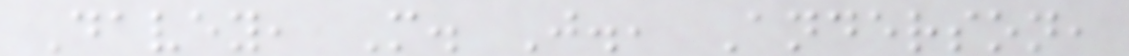Davey, M. J., Anderson,
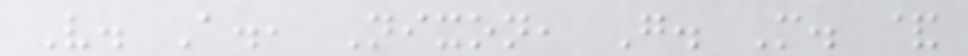V. A., Nixon, G. M. &
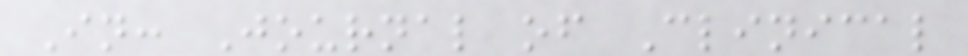In: Journal of Clinical
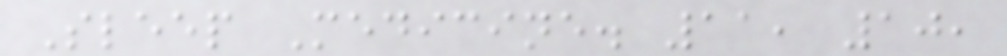Sleep Medicine. 11, 10,
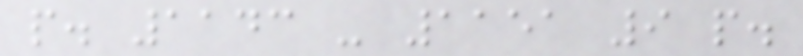p. 1143 - 1151 9 p.
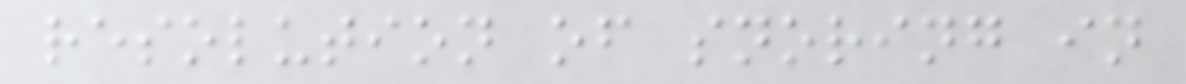resolution of snoring in
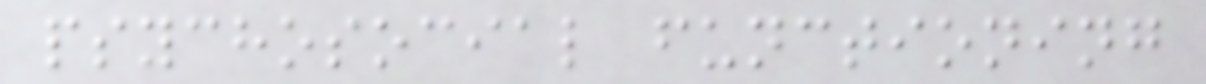psychosocial functioning
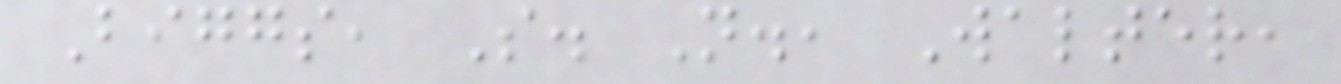Biggs, S. N., Walter,
